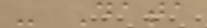- Data
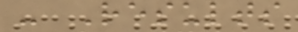- Results
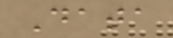Data
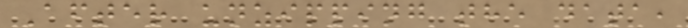After unzipping the data,
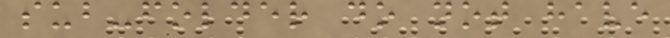sub-folder do not have
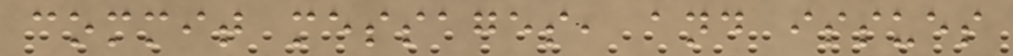commit messages, and issues
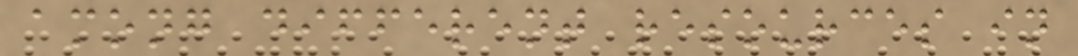among different resources in
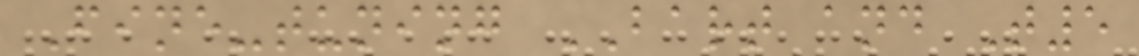Fine-tuning BART and T5
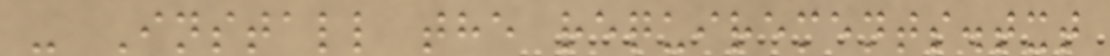- Install the requirements.txt
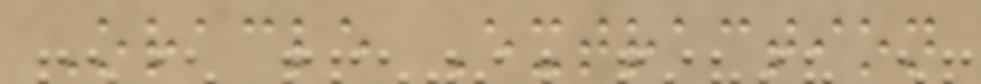Oracle Extraction
